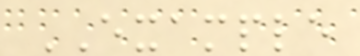EXAMPLE
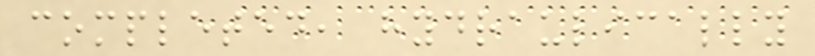completed, hydraulically
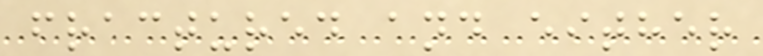fractured and either
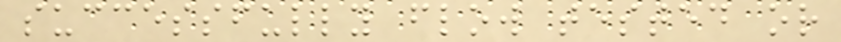successfully flow tested or
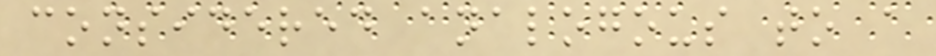considered analogous to a
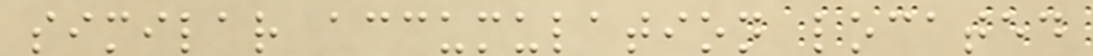similar accumulation located
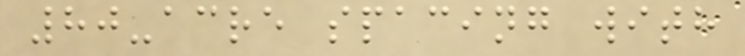80-acre spacing with
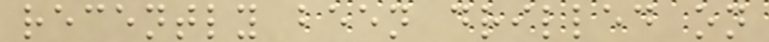recently been drilled on
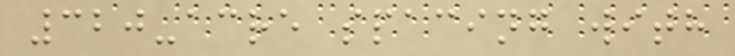320-acre spacing with
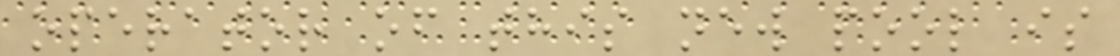operator of this new pool is
